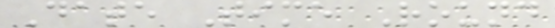Date Time Round
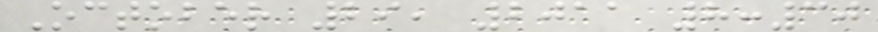October 29, 2011 8:30
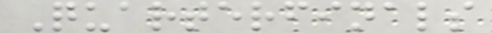Quarterfinals
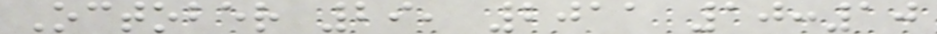October 29, 2011 10:10
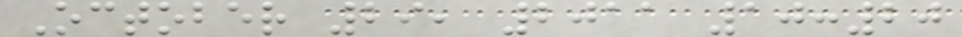October 29, 2011 10:20
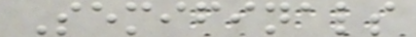Semifinals
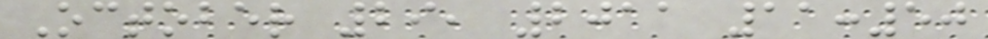October 29, 2011 11:50
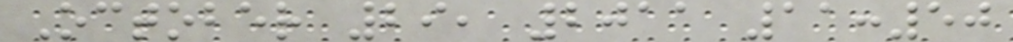October 29, 2011 11:50
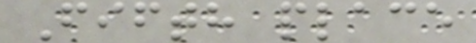Fifth place
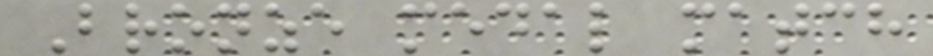Bronze medal match
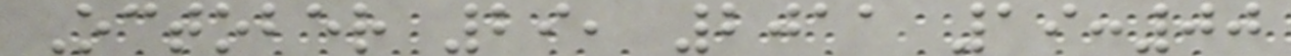October 29, 2011 19:00
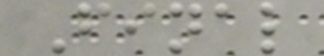Final
